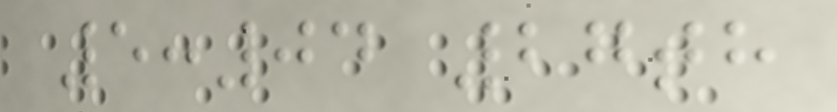5:04 27th
